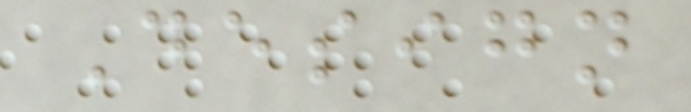Design
